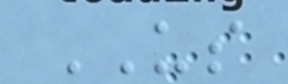US
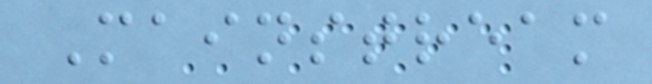Mainstream
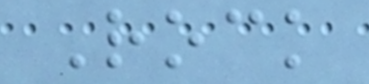Rock
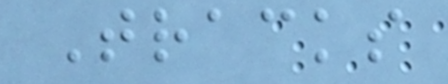Tracks
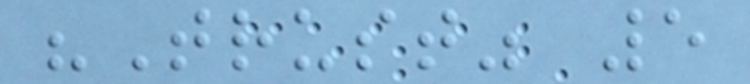"Trust" 5
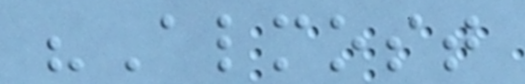"Almost
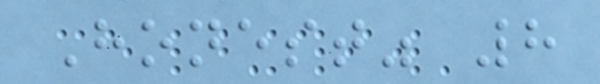Honest" 8
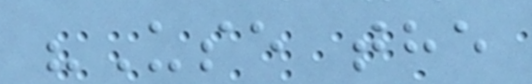"Use the
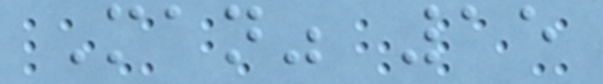Man" 15
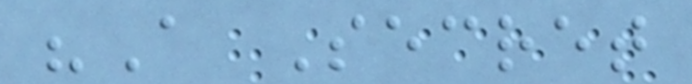"A Secret
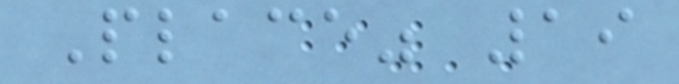Place" 19
